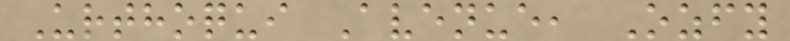Urthoqui Avenue, Ozfy
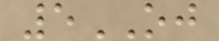5OJ
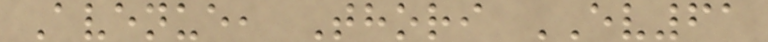Avenue, Thori EV61
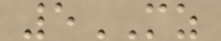5MZ
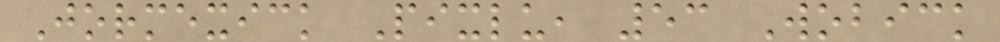Jormexick Pixlu, 53 Wobick
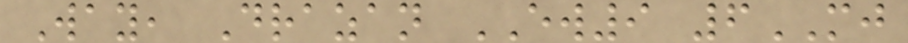Way, Drazan EW9 6MJ
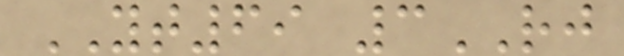YT69 3RJ
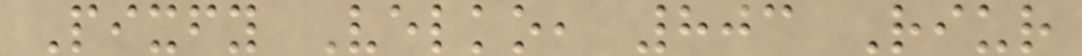Pixfy Velko, 803 Riur
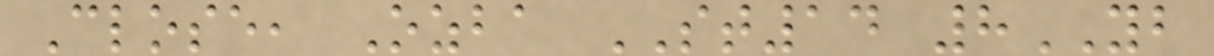Close, Ozba ST14 8YB
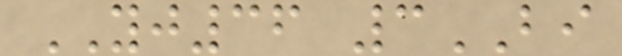YJ36 3BI
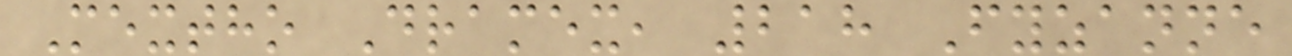Mextho Dramex, 218 Fyzanne
